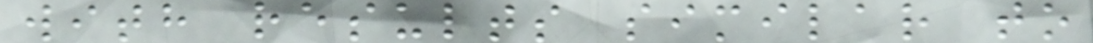with results similar to
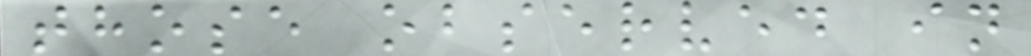those observed in
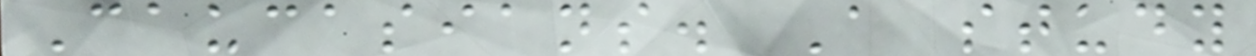Caucasians. A study
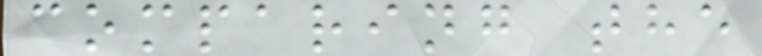comparing the
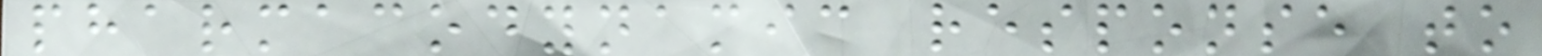pharmacodynamic response to
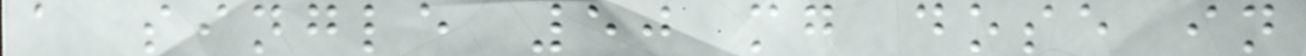a single 50 mg dose in
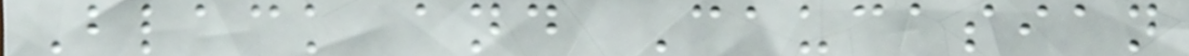Black and Caucasian
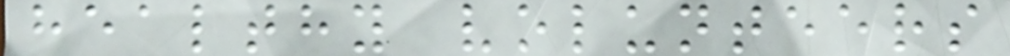healthy volunteers
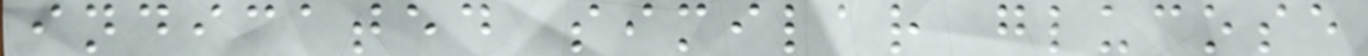indicated similar glucose
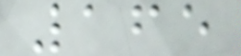165
